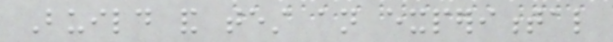Build and test an experimental
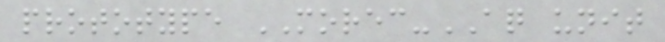prototype MOREC-AQ unit
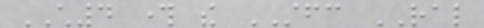CH4 through the STFC RAL
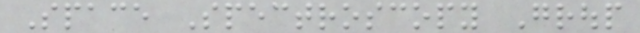Space Spectroscopy Group
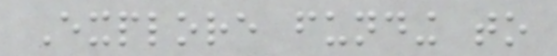Explore funding to
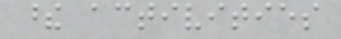these activities
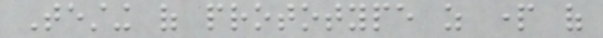Testing of prototype as part of
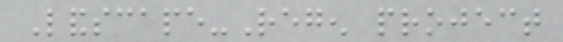Landscape-Regen project
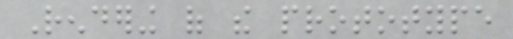Rendering of the prototype
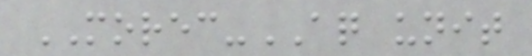MOREC-AQ unit
